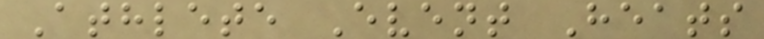Athlete Event Heats
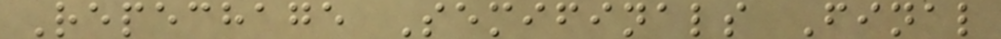Repechage Semifinals Final
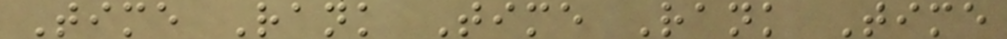Time Rank Time Rank Time
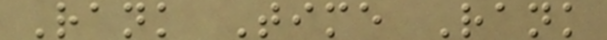Rank Time Rank
